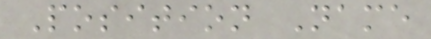Position Name
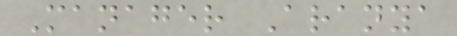Manager Aranya
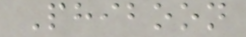Phiboon
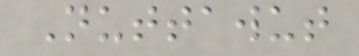Nuttawut
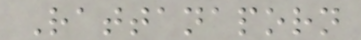Rattanaporn
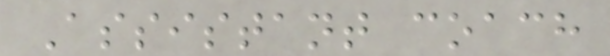Assistant coach
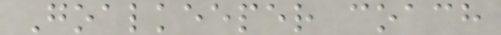Goalkeeper coach
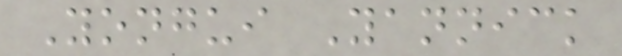Yongui Yannick
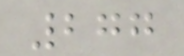277
